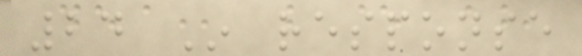24 In response
